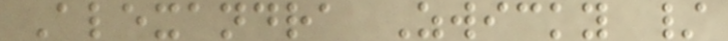Alexandra Zwicky /
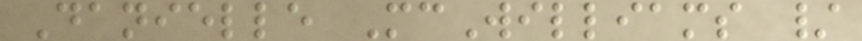Danielle McWilliams /
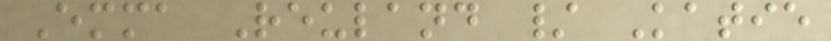Emma Reuland / Katie
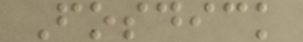Fosdick
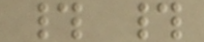# #
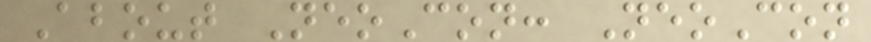About NeoCon: NeoCon
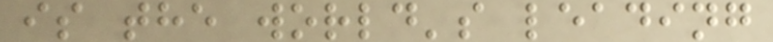is the world's leading
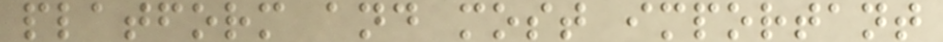platform and most important
